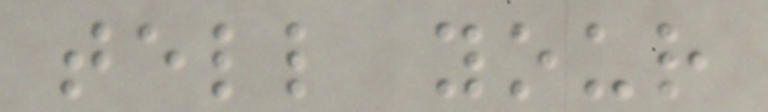tell your
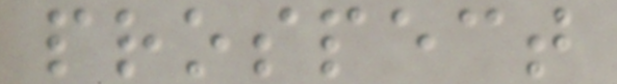prospect
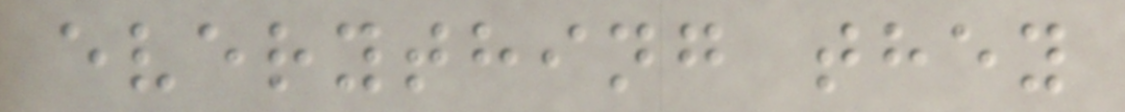everything they
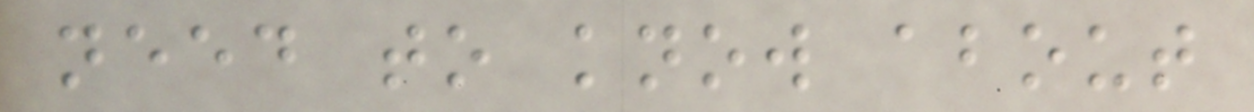need to know about
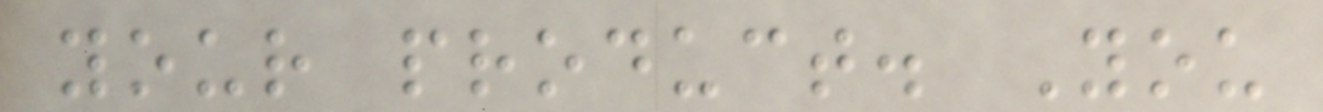your product. You
